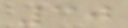30
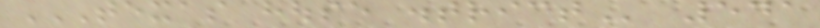TEXAS HOUSE DISTRICT 541
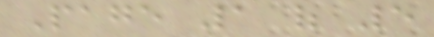Page 1 of 5
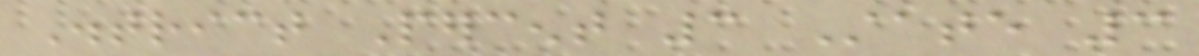District Percent 3 State 3
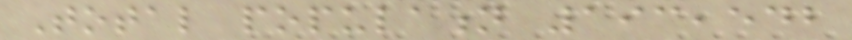Total population 193,542
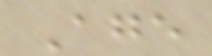Age
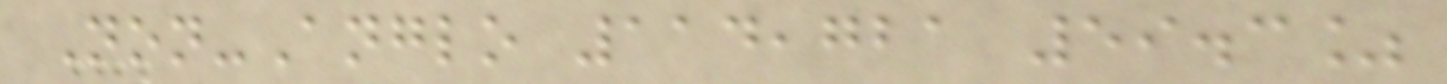Non-Anglo 114,721 59.3%
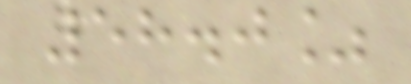58.0%
